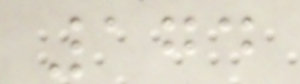174
